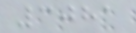3081
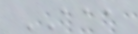AAA
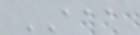AAA
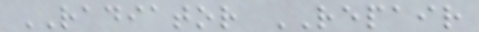RADIATOR REPAIR
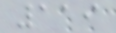119
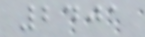2401
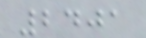2401
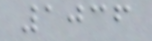1036
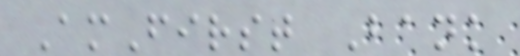AmFirst Bank
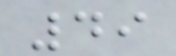49
